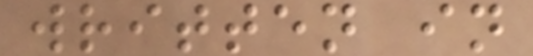written in
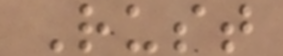Rust
